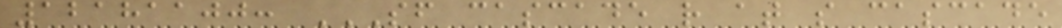12181100: SF CASCADE R AT S CASCADE
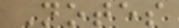Notes
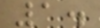1.
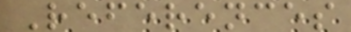References
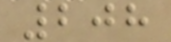208
